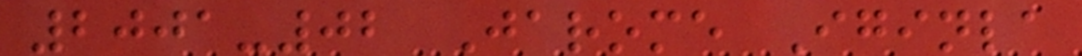2001-02 Jarome Iginla
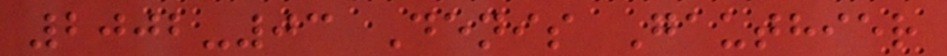2002-03 Denis Gauthier
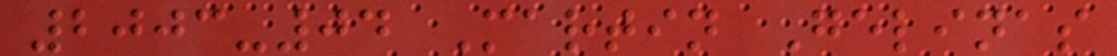2003-04 Martin Gelinas
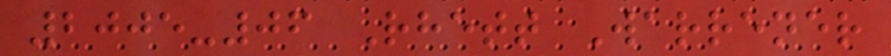2005-06 Rhett Warrener
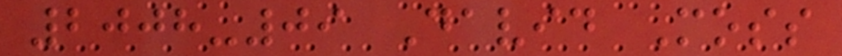2008-09 David Moss
